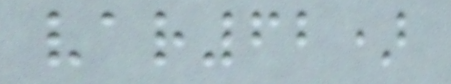var62)
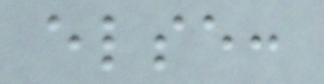else:
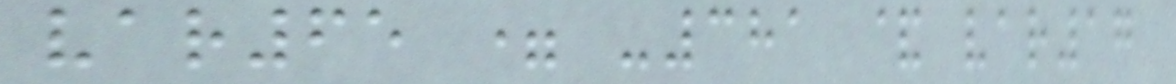var65 = -381 & var17
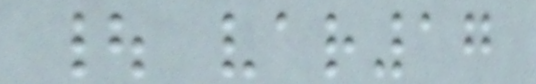| var17
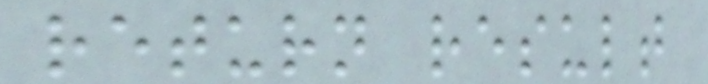return result
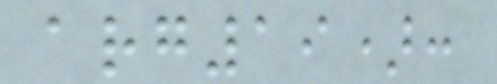arg19):
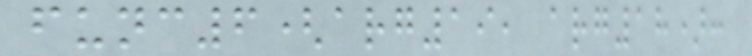func6(arg19, arg18):
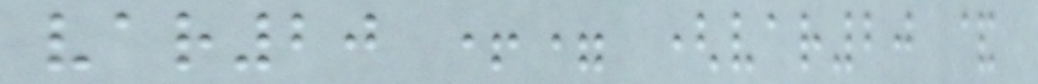var20 += (var20 &
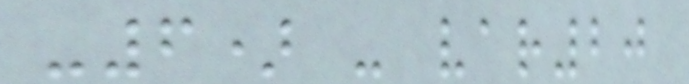-6) - var20
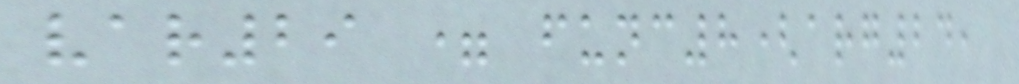var29 = func8(arg24,
